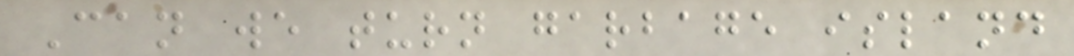Can we turn garbage island
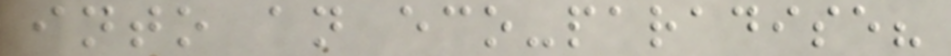into an eco-paradise?
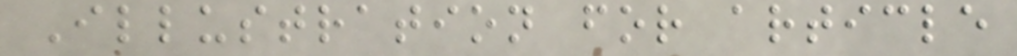Illustration for article
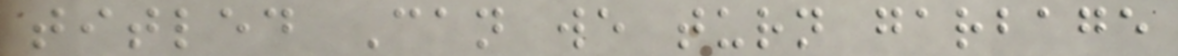titled Can we turn garbage
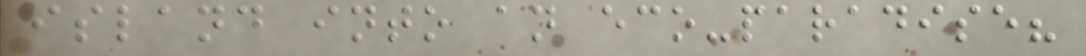island into an eco-paradise?
